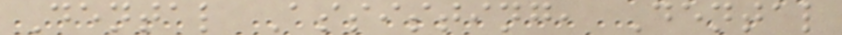Dental Assisting, Dental
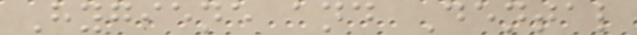Hygiene and Dental
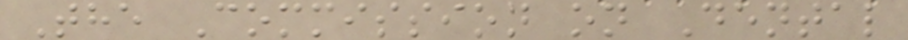The Commission on Dental
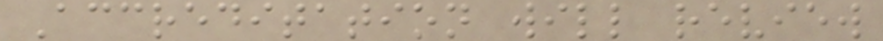Accreditation will review
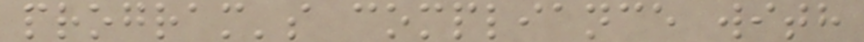program's compliance with
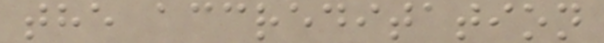the accreditation
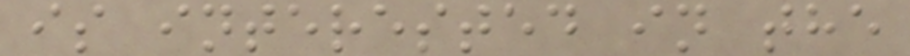is interested in the
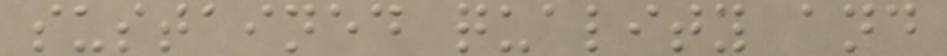sustained quality and
